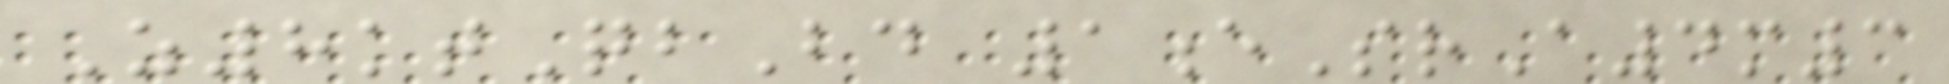Z8ktQbBd 1eSrA4m3
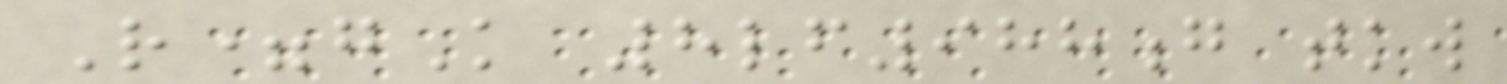R=gK 8lf988g tkw
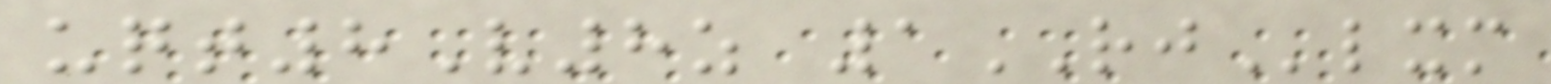uqt8V8z 1RJlxm
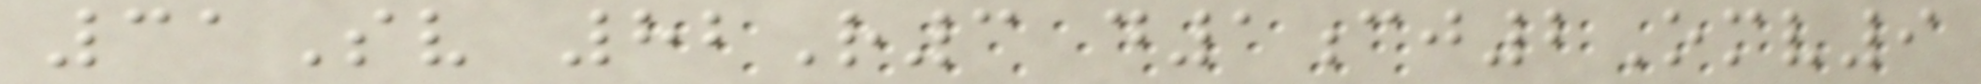31Sv 82R3 d1cj2Omv9
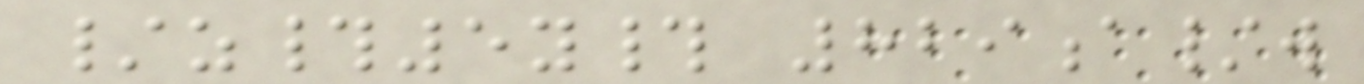/z#5y# 829a/w
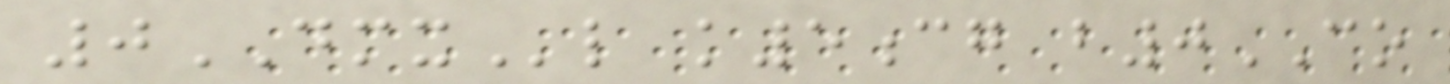0DMXl k5cg b0CO
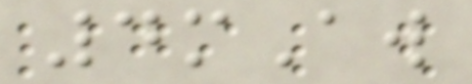4mAw
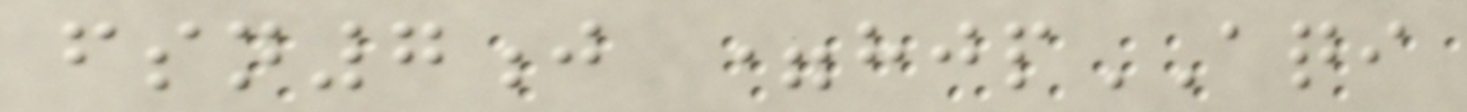fsn7j =hjpAQI
